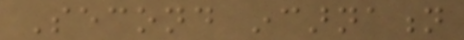Second incarnation
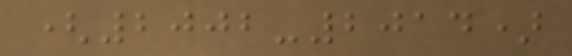(2002-2014)
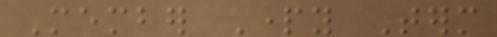Member Party Term
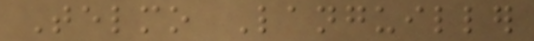Telmo Languiller
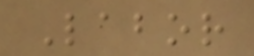Labor
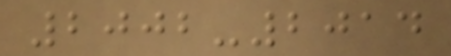2002-2014
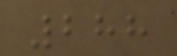288
